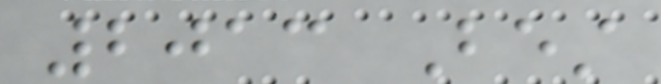2013 Best
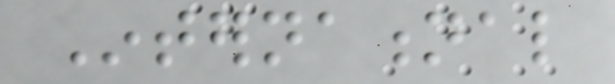International
